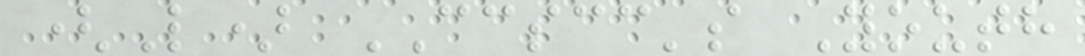(L) CCSCC's Youth
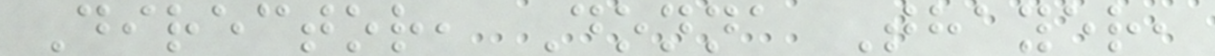Director, Donna Thayer,
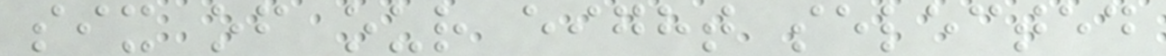six of our eight selected
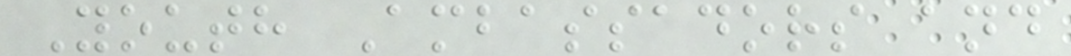Youth Ambassadors and
